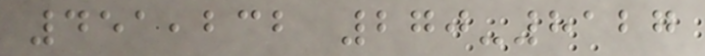451,232 270-8127
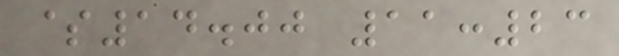$14.00 11:23
